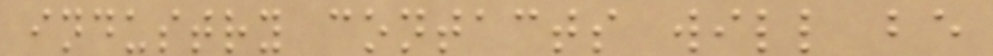industry contacts will be
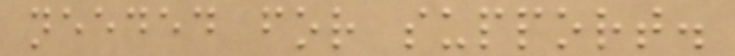needed for support.
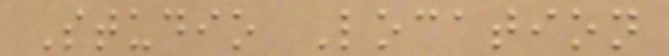Studio Location
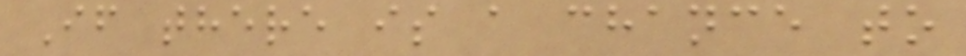If there is a chance to
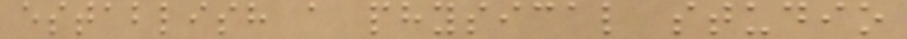establish a physical studio
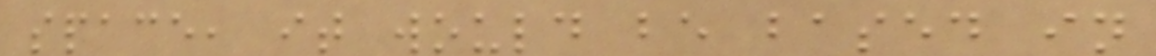space, it would be based in
